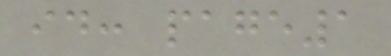id: page1
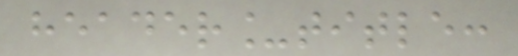header_title:
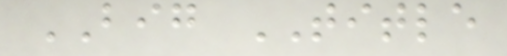BIG TITLE
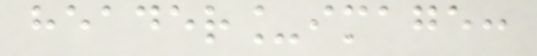header_image:
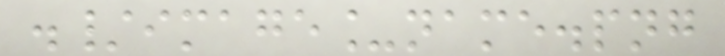./image_name.png
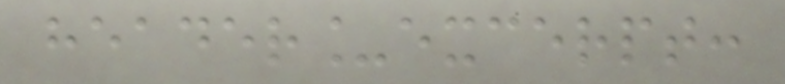header_excerpt:
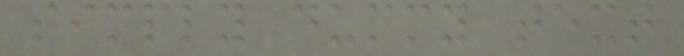simply dummy text
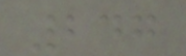247
